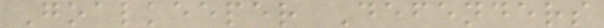Goalkeeper Defenders
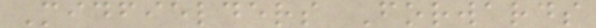Midfielders Forwards
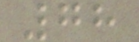78
